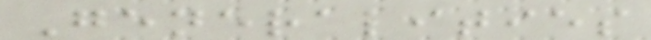Generalities
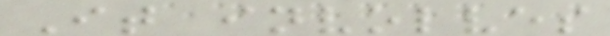It involves
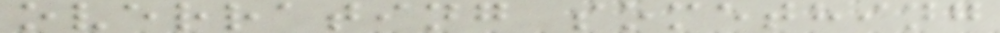overrating something
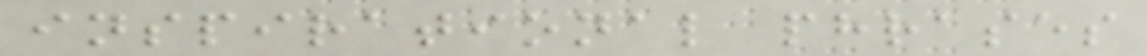inspirational phrases
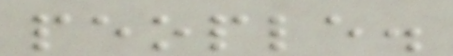people.
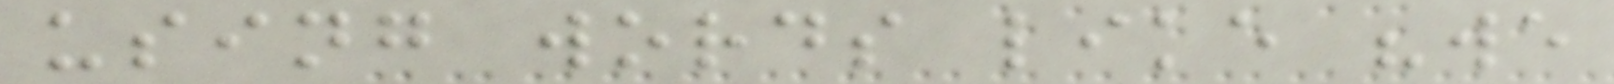using words like "we
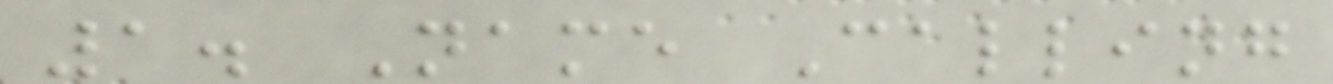1. Name Calling
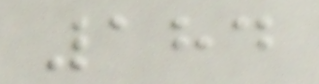184
